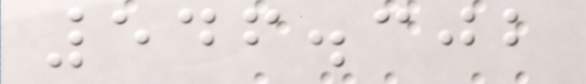546.302
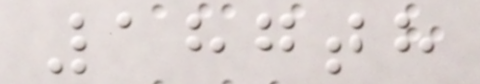187th
